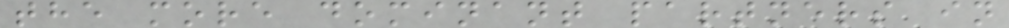the more dominant partners in
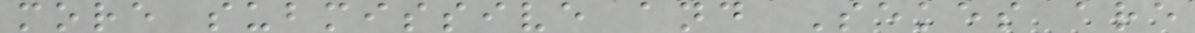more submissive and Sekes are
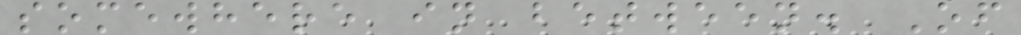somewhere in between. Of
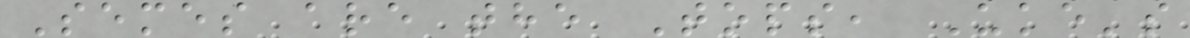Semes are the Tops, Uke's
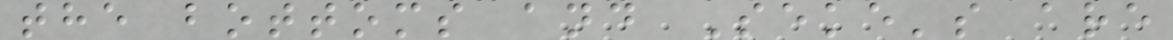the bottoms and Seke's are
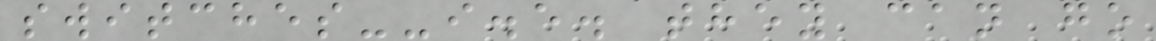switches--i.e. they can go
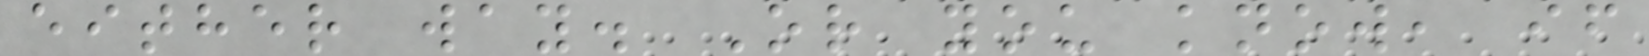either way. Or you know, if
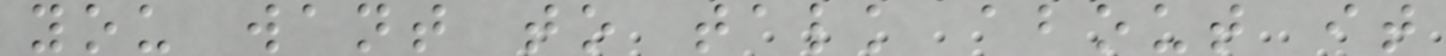you want to talk about it
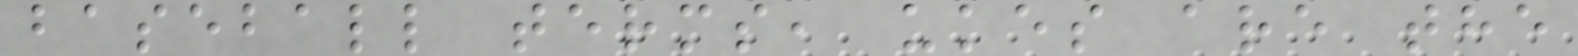baseball terms, ukes are the
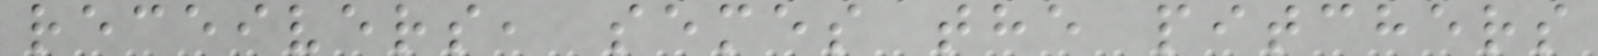receivers, semes the pitchers
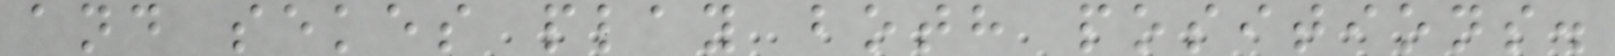and sekes play both positions.
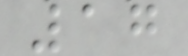17
